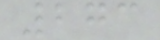273
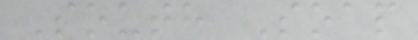South Soap
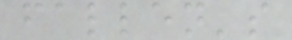fallen's
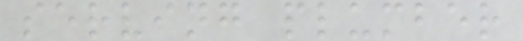serving plumber
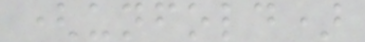(unfold)
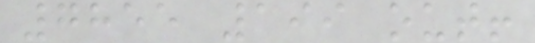7855 199 out!
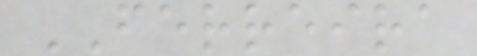FERREIRA
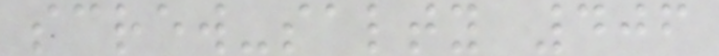screw-salty 406
